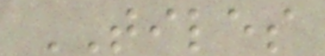TILES
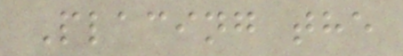Placing the
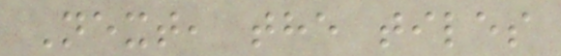Next, the tiles
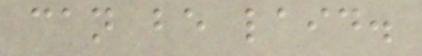can be laid.
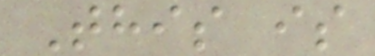This is
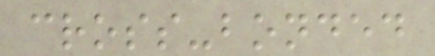cross-bonded
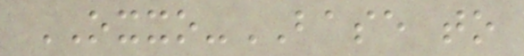OXXO-BASE to
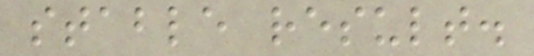stable result.
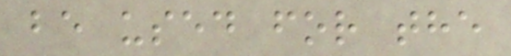be used for the
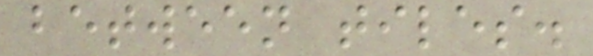between tiles.
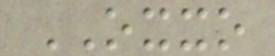OXXO
